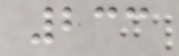233
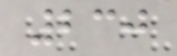230
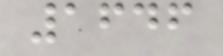1646
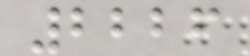2226
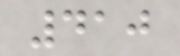410
